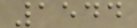1544
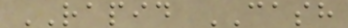RAPID CASH
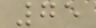75
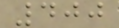400
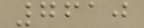7610
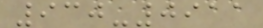930-0911
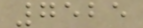7525
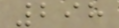298
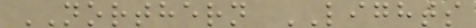NORTHERN LIGHTS
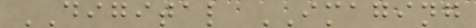DIGITAL IMAGING
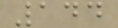144
